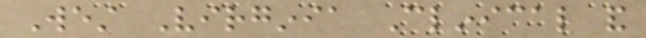West Virginia Clinical and
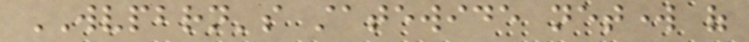WVPBRN's statewide network of
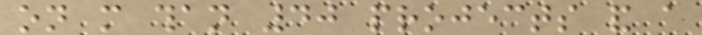on more than 40 projects and a
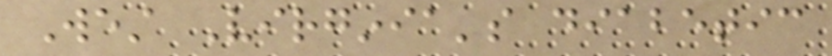West Virginia's diabetic
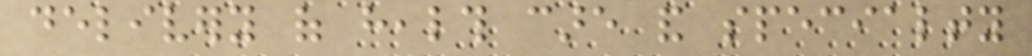delivery of health care and specialty
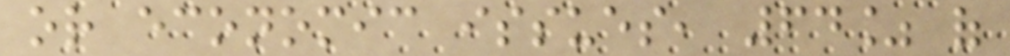or economic issues, 64% of
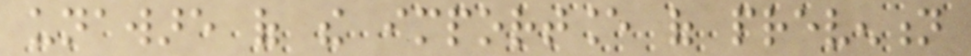unaware of the importance of prevention
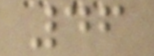46
